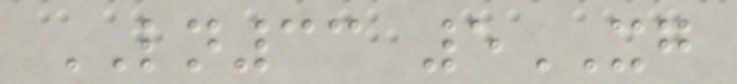LN33 5XG
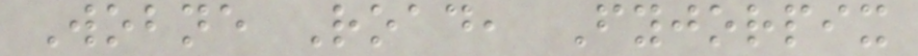Wobne Road, Fyjorpix
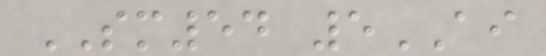SM54 5AI
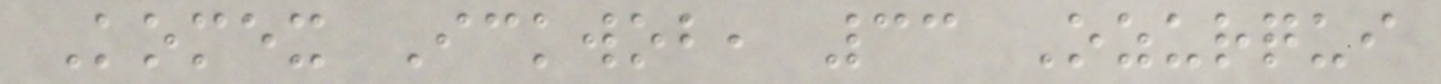Komex Ickwob, 33 Ozurqui
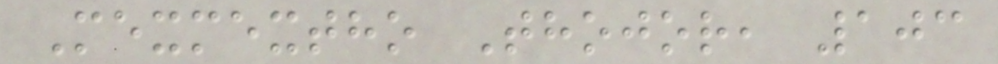Mexmextho Thojor, 103
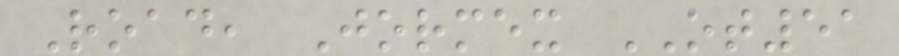Road, Jormex OT51
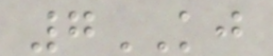7KJ
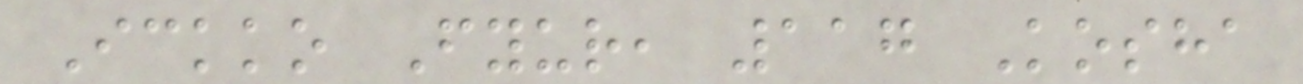Ickko Fyur, 117 Kosha
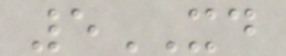5XD
